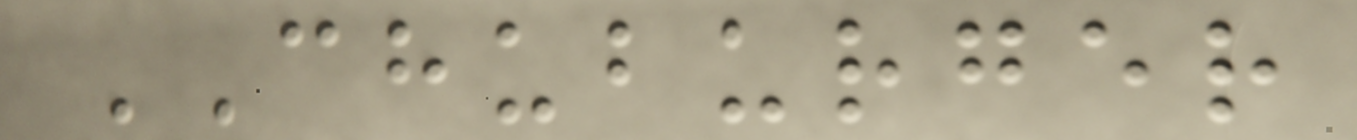CHUBURGER
